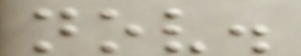nov.
